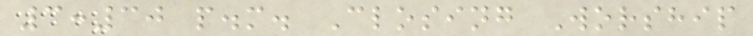3:30 p.m. Closing Worship
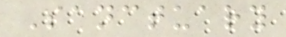Sanctuary
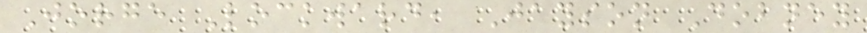Jorge Lockward, Jayson Dobney
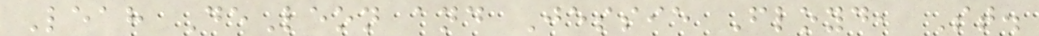Leah DeLeon and Jessie Floyd, St.
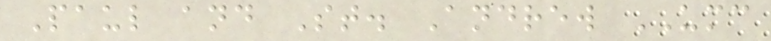Paul and St. Andrew UMC
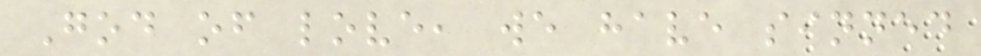God of love, we have sinned
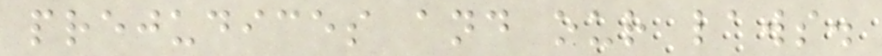prejudices and our laws.
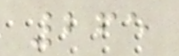265
